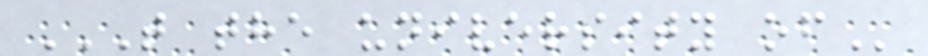T THE UNIVERSITY OF
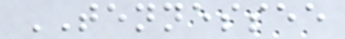TENNESSEE
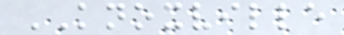KNOXVILLE
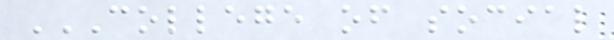COLLEGE OF SOCIAL
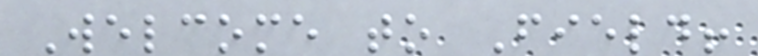Welcome to Field!
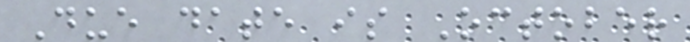Due date is October
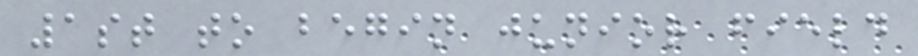1st to begin junior field
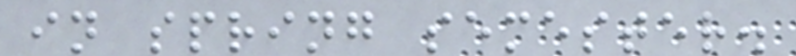in spring semester.
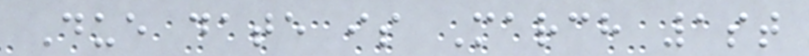Due date is March 1st
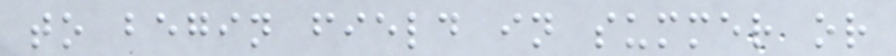to begin field in summer or
